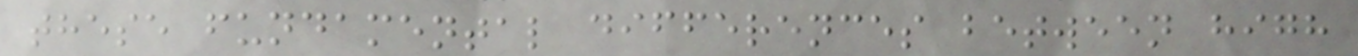these fundamental differences between high
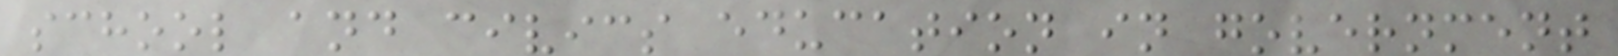school and civics education in government
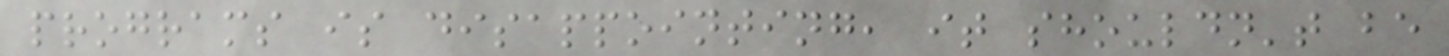programs is disappointing, it shouldn't be
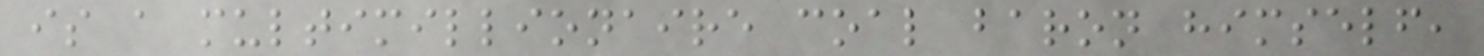is a multimillionaire coal baron himself,
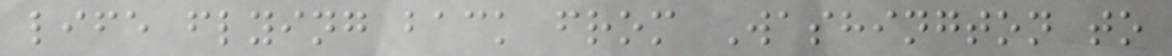life flying back from Washington to
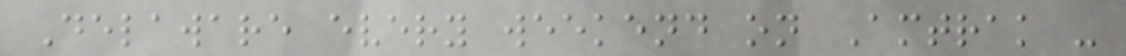Delaware every weekend on Amtrak -
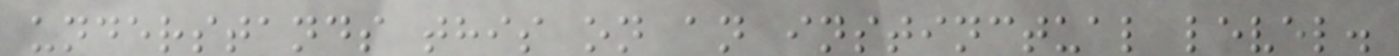understands this on an instinctual level.
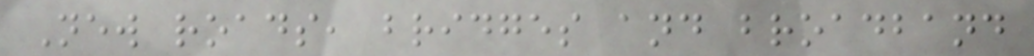New roads, bridges and broadband
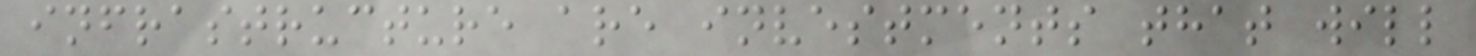infrastructure are investments that will
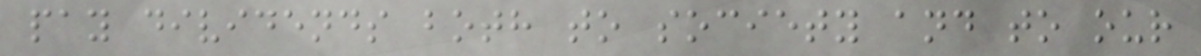pay dividends both to society and to our
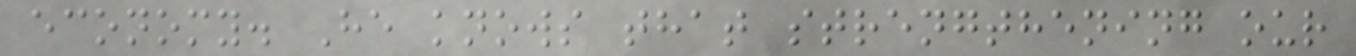economy. He knows that strengthening our
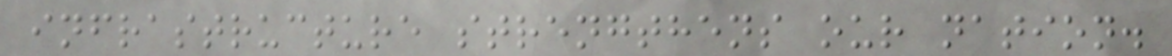infrastructure strengthens our nation.
